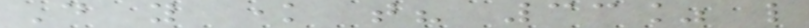Do you know that? 33% like
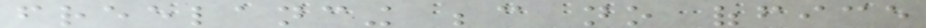freelancing because no office
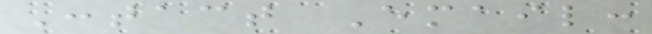Contact Email:
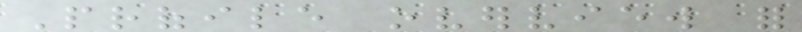Profile overview for
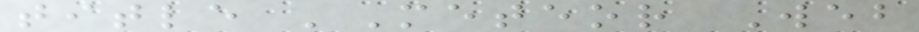title 'Meteor Web
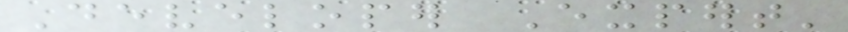Developer Expert'
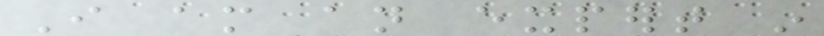I am an expert in
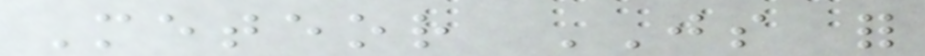Meteor JS for
